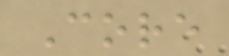Core
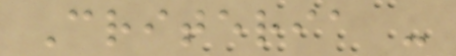Criteria -
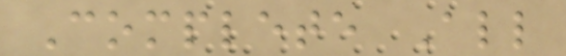Complete All
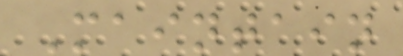Maintain
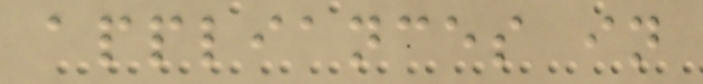appliances in
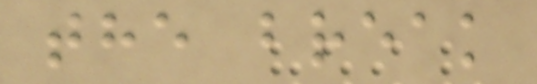the break
